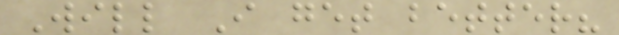Will I get better?
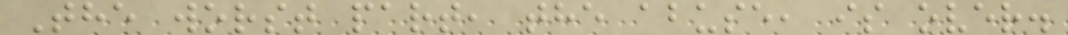The worst part, the abuse, is over.
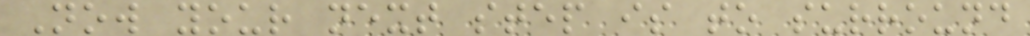Now your next step is to surround
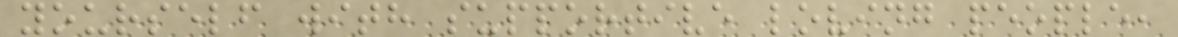yourself with supportive loving people,
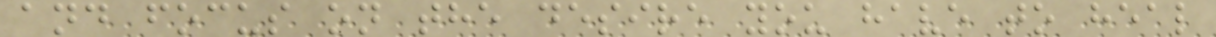and focus on the desire you have to heal
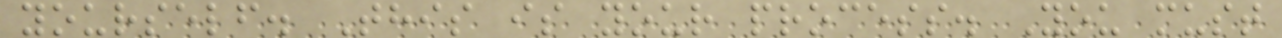yourself. This is your process. You must
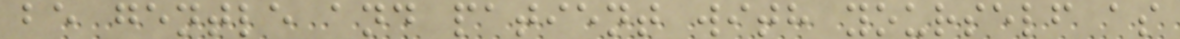be gentle and patient with yourself as
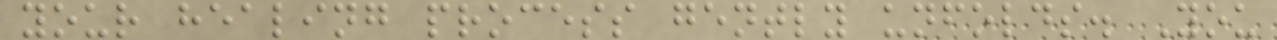your healing process gently unfolds. You
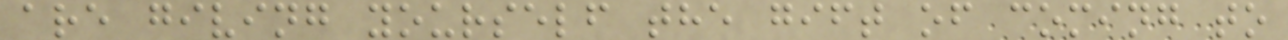are giving yourself the gift of coming to
